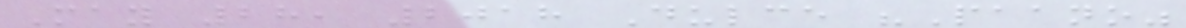May 28, 2018 Dulce "Paano"
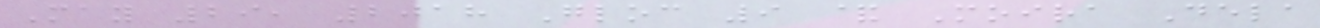May 29, 2018 Gloc 9 & Moira Dela
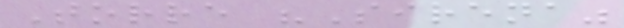Torre "Sirena"
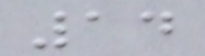14
